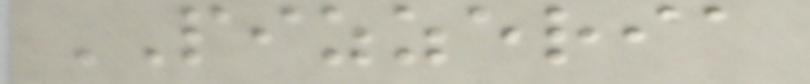PIZZERIA
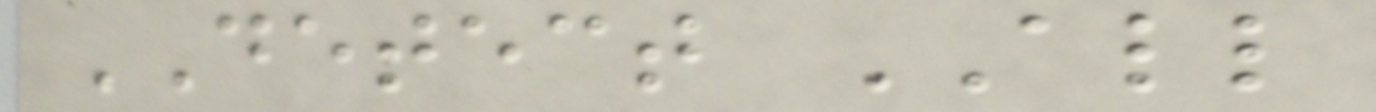DETECT ALL
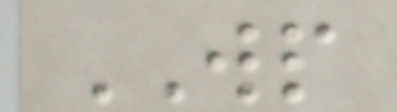WP
